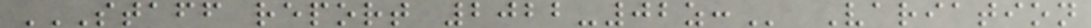STAFF REPORT 2022-02Z: Variation
